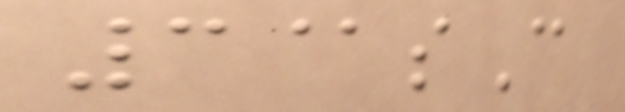3@sC
